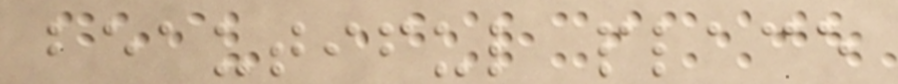beautiful place
